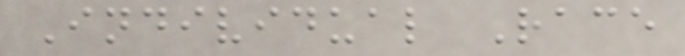Individual Race
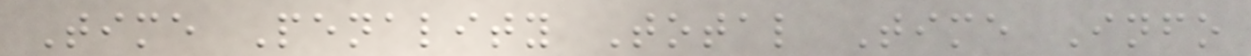Time Penality Total Time Info
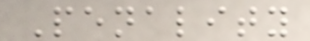Penality
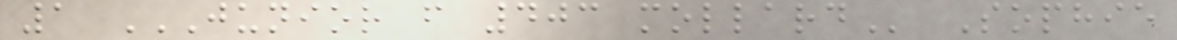1 JUNIOR F 403 MOLLARD Sophie
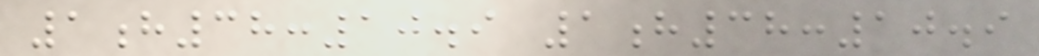1h38:10.9 1h38:10.9
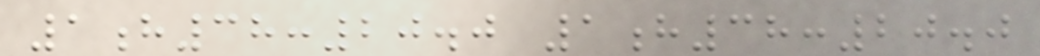1h38:20.0 1h38:20.0
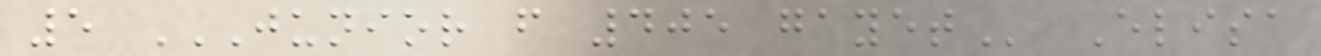5 JUNIOR F 405 GAYET Elisa
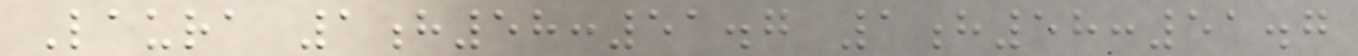Laura 1h58:51.7 1h58:51.7
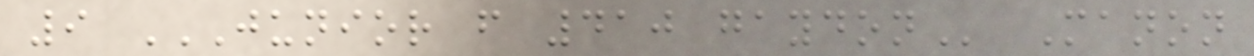9 JUNIOR F 410 GAYDON Manon
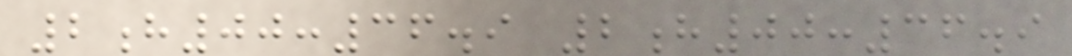2h00:36.9 2h00:36.9
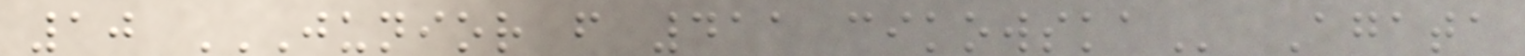10 JUNIOR F 411 CIKOWSKA Agata
